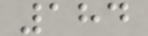184
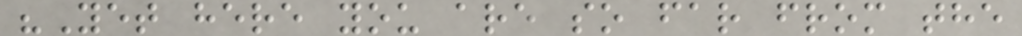"Yet here you are so far from the
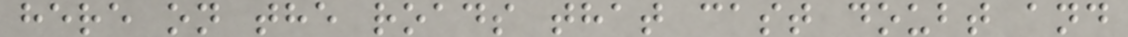here on the roads that cast doubt and
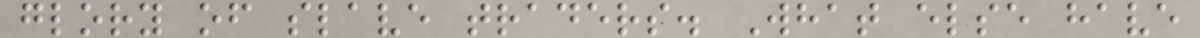glory of slave traders. What else have
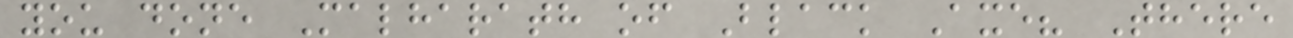you done Malharath of Black Axe? There
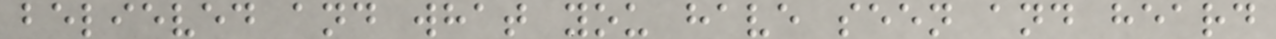believed and what you have seen and heard
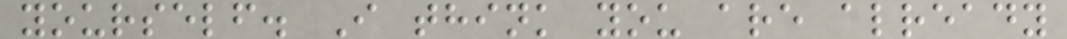yourself. I think you are already
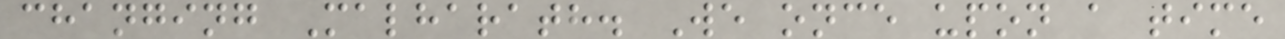changing Malharath. We once upon a time
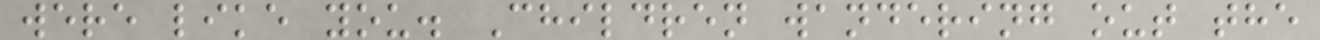were like you. Children wandering out the
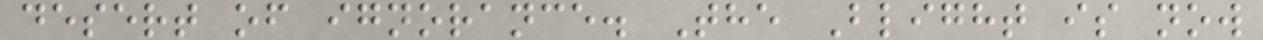desert of ignorance. The Blight is now
